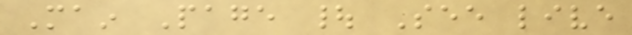Main Page | See live
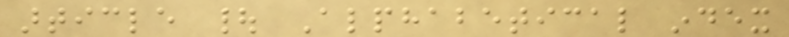article | Alphabetical index
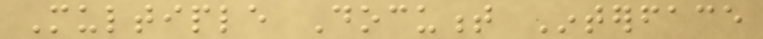Multiple Document Interface
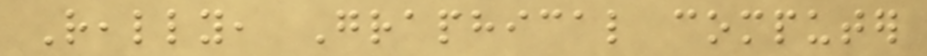Really, Graphical computer
